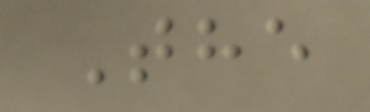The
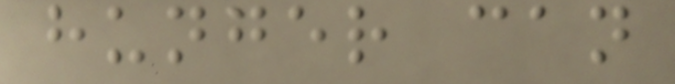hunger can
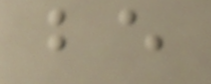be
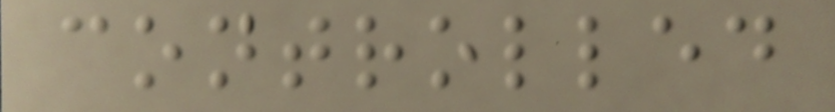controlled
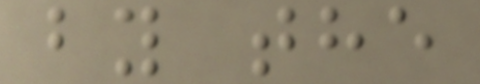by the
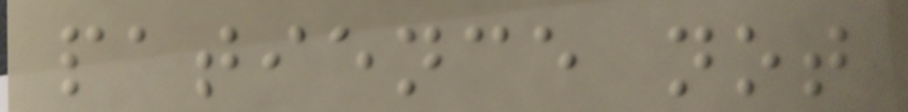patience not
